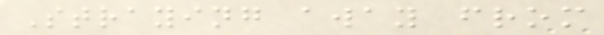Straying away from
